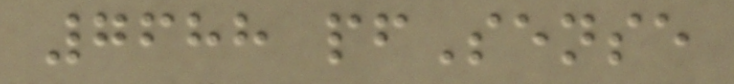7688 pfSense
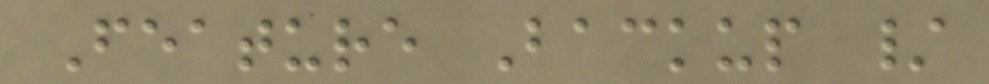Feature Backup /
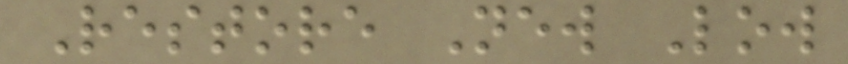Restore New Low
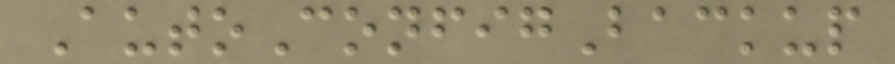AutoConfigBackup
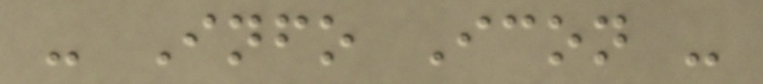- Info Icon -
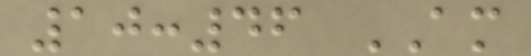10:46 AM
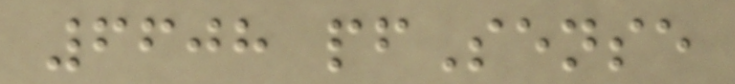6608 pfSense
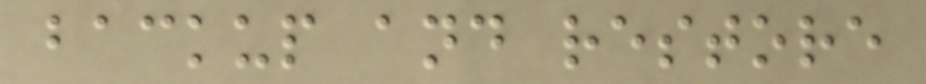backup and restore
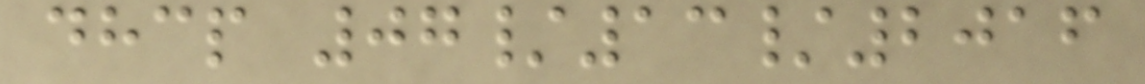dhcp 07/13/2016
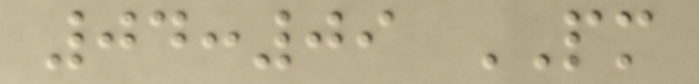04:09 PM
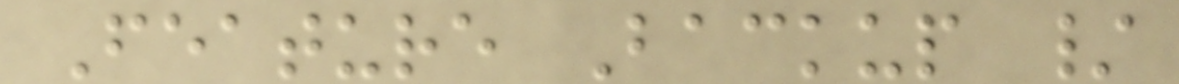Feature Backup /
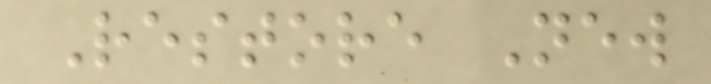Restore New
